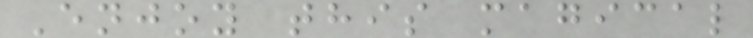Enjoy this magical
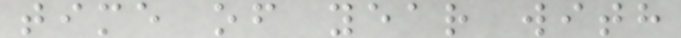time of year with
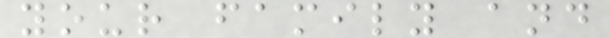your family and
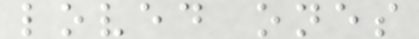loved ones
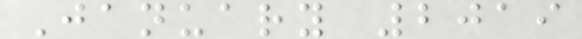January 2019
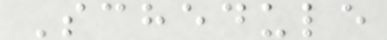Schedule
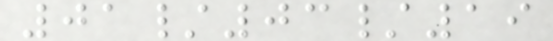01/03/19
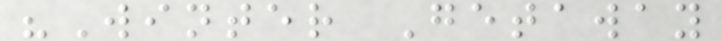"Winter Getaway
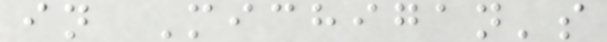in Michigan's
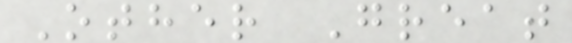Other Great
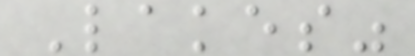Lakes"
